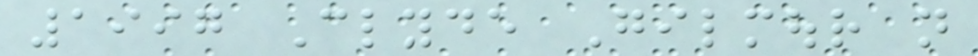1997 Clyde Gilmour not
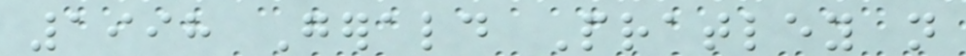1998 Gerald Pratley not
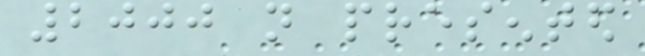2000 not presented
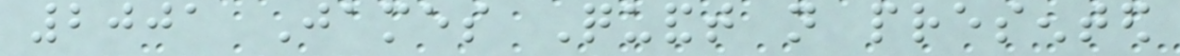2001 James Quandt not presented
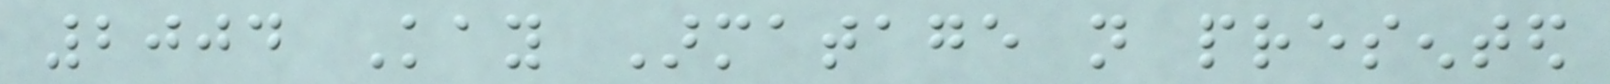2004 Kay Armatage not presented
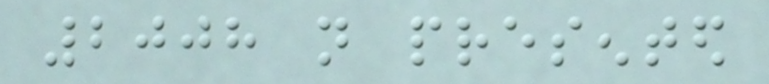2008 not presented
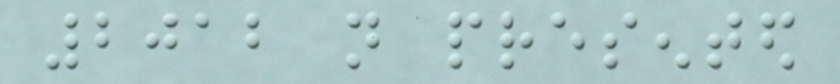2012 not presented
